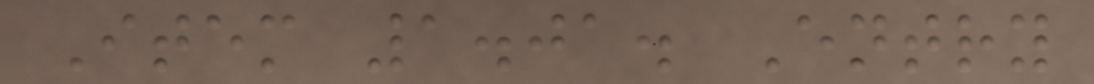Item 1.01. Entry
